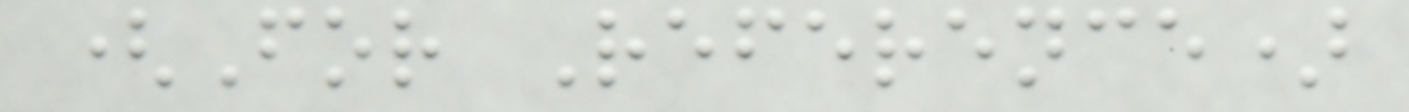(For Reference)
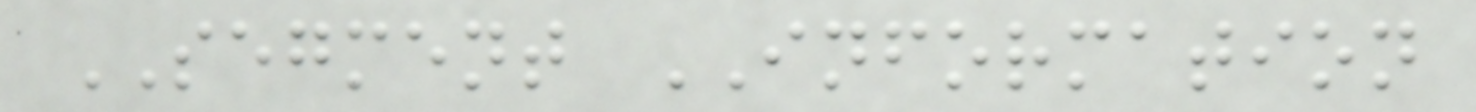SEGMENT INFORMATION
